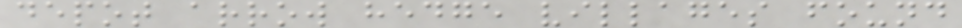depot arrow hedge villages found
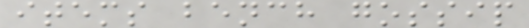items bench gossip
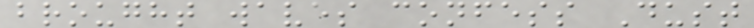brought waves confess Dust
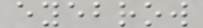eyebrow
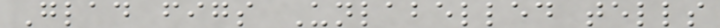Glad figs Unlabelled tells
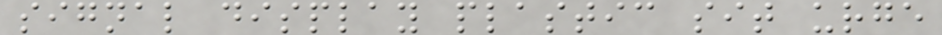signal display plastic sit urge
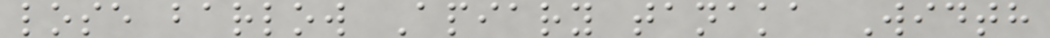lose barlow Apiary tanaka Width
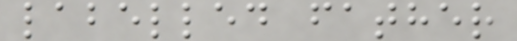labelled father
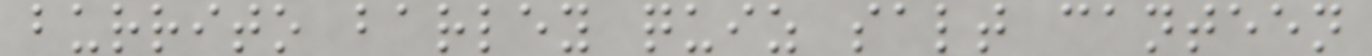burrito barley quiz salt canteen
